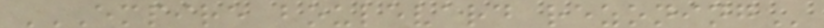EMPIRE BOULEVARD REZONING
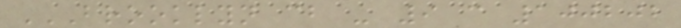BROOKLYN CB - 9 C 100202
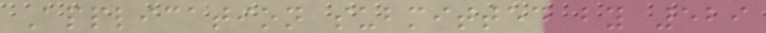Application submitted by 529
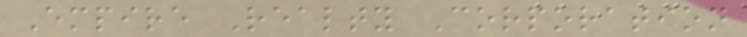Empire Realty Corporation
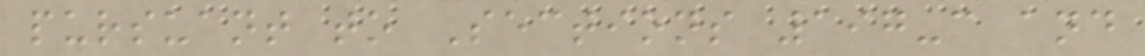pursuant to Sections 197-c and
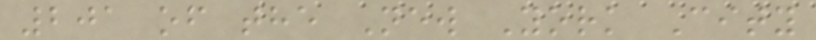201 of the New York City
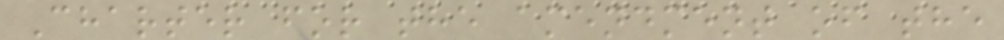Charter for the amendment of the
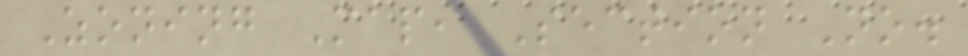Zoning Map, Section No.
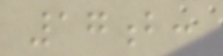17b:
